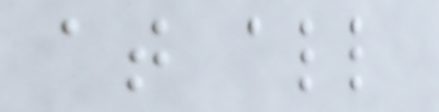at all
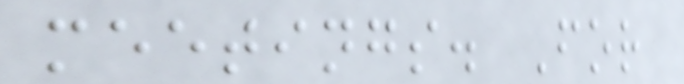meetings. For
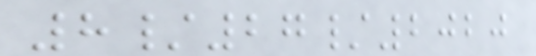8/27/2020
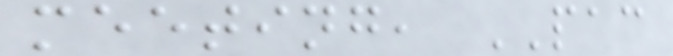meeting, PAC
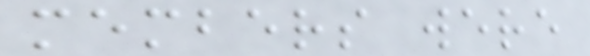members were
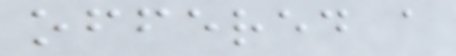offered a
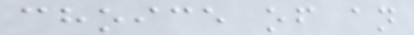choice of an
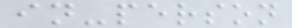in-person
